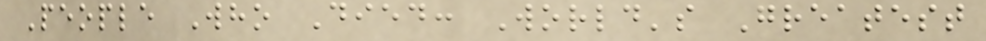People Who Died: World's Greatest
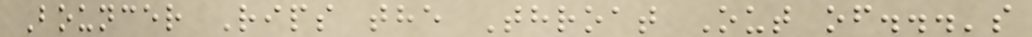Bouncer Rips the Throat Out of...'s
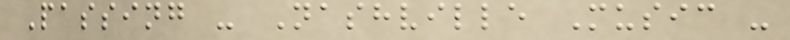Passing - Nashville Music -
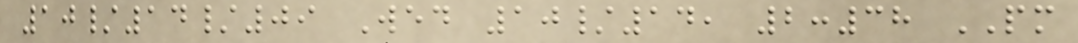10/14/09 Wed 10/14, 2:38 PM
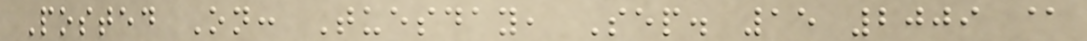Posted On: Tuesday, Sep. 15 2009 @
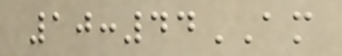10:44AM
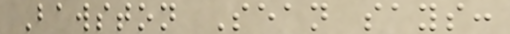Bawston Sean says:
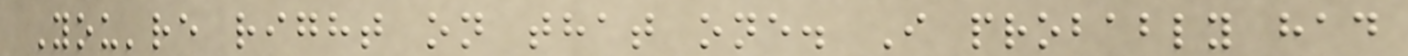You're right on that one. I probably had
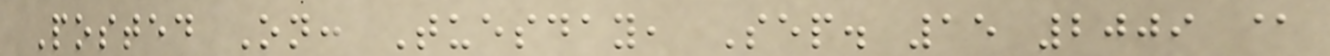Posted On: Tuesday, Sep. 15 2009 @
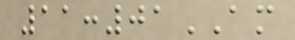11:01AM
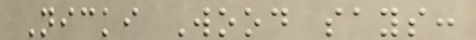Nicki Wood says:
